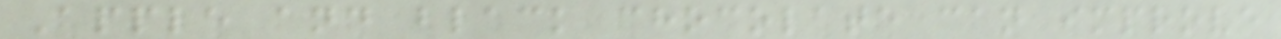Apple and black chocolate can improve
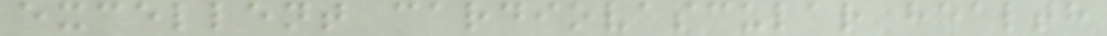excellent cardiovascular health
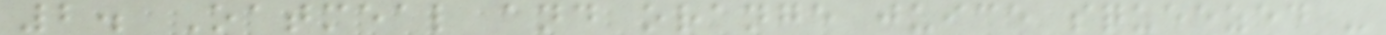2. Oatmeal and orange juice squeezed -
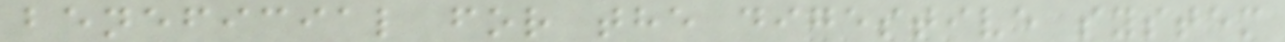beneficial for the digestive system
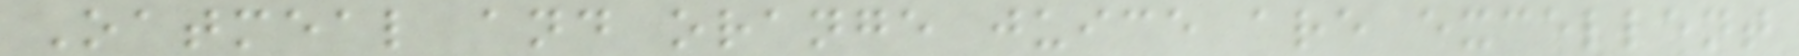Oatmeal and orange juice are excellent
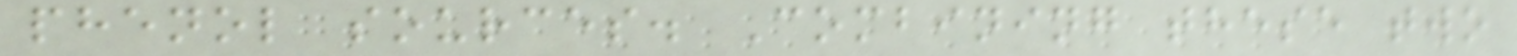phenol sources. Combining these two
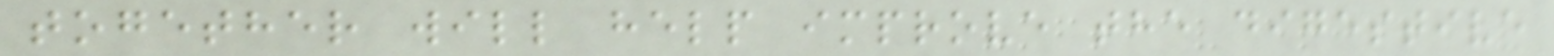together will help improve the digestive
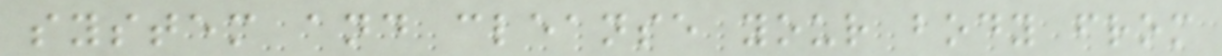system and cleanse your body from
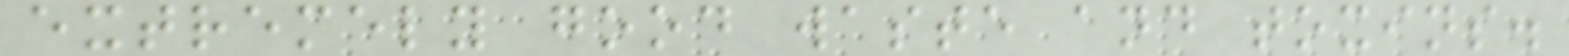extremely good waste and toxins.
